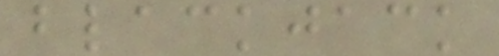blackjack
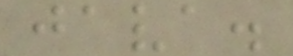java.
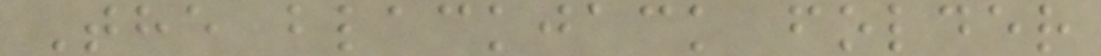The blackjack folder
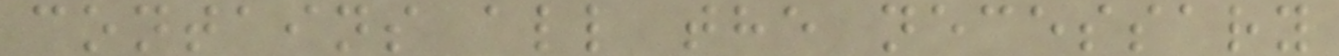contains all the necessary
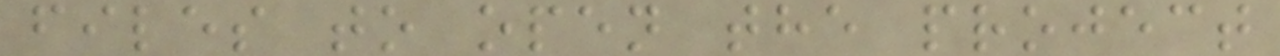files to open the project
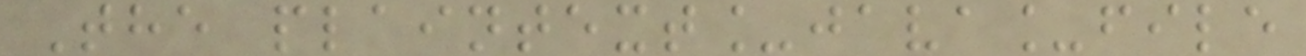The plaintext_java_file
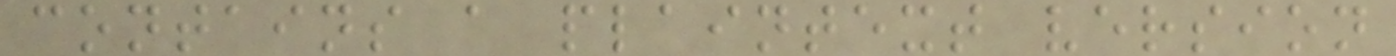contains a plaintext version
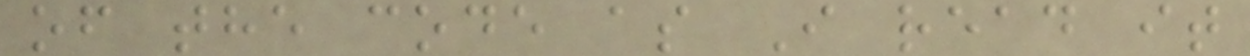of the code as I read it
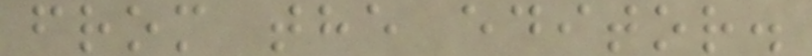from the editor.
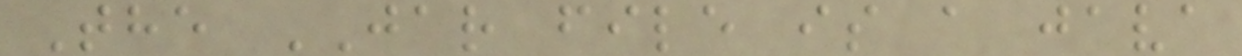The JAR file is a java
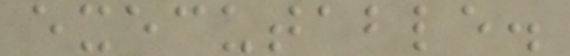executable.
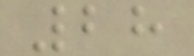28
